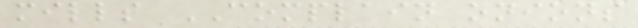mills COMPLAIN onions
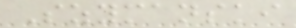Szymanski
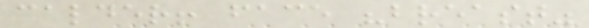calder! face "breast"
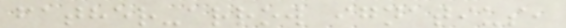father-arrow ignatius,
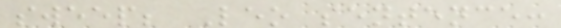sweep; Leo sentence:
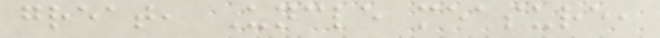great, Uncle measure,
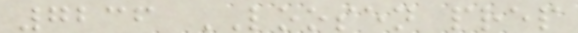7236 LOOSEN prep
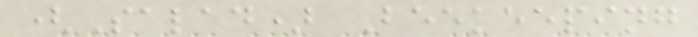(Salad) Beekeeping
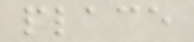place
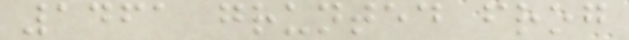1461 grunted frog
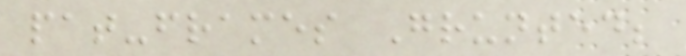pat-frames Grunted;
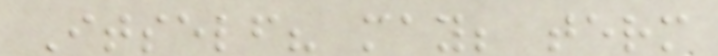Itself? may; term
